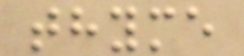thyme
